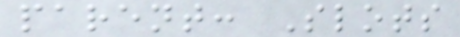parent: Slots
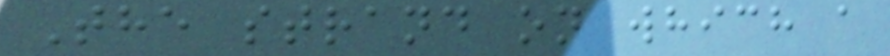The strand on which a
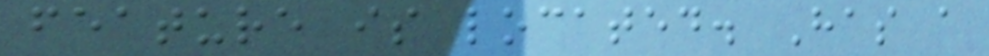feature is located. Has a
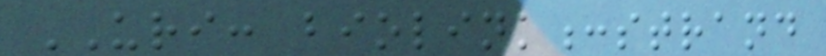URI: biolink:strand
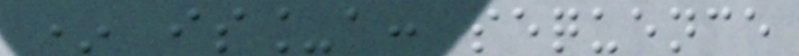* is_a: sequence
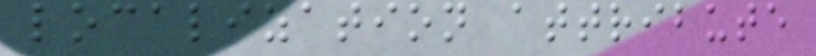localization attribute
